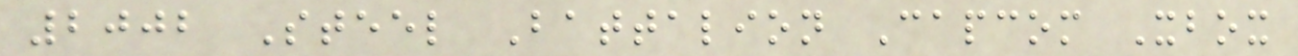2002 Steel Battalion Capcom Xbox
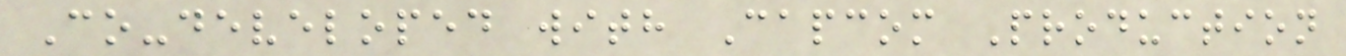Co-developed with Capcom Production
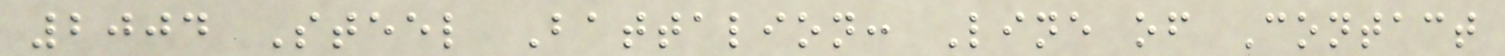2004 Steel Battalion: Line of Contact
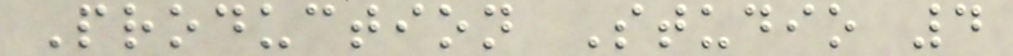Production Studio 4
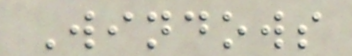Windows
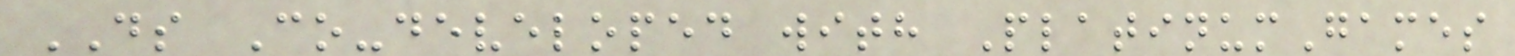DS Co-developed with PlatinumGames
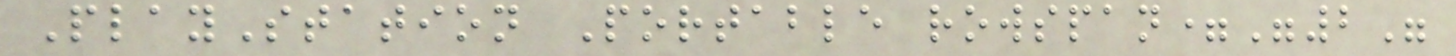PlayStation Portable rowspan="2"
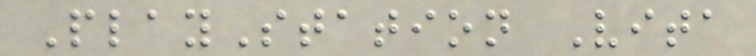PlayStation Vita
